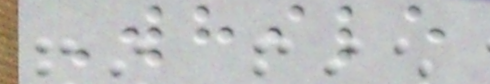While
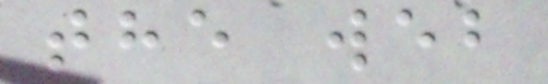the web
